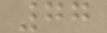77
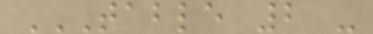TABLE 2 -
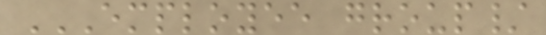EMPLOYEE GROUP/
